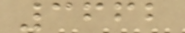3662
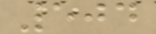504
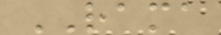RAMA
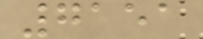7151
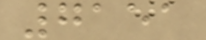7151
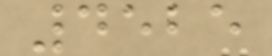4525
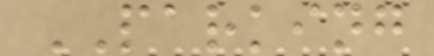PARKING
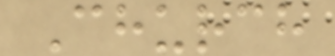Church
